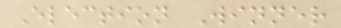Election Winner
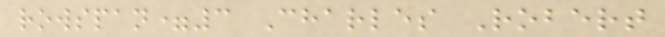rowspan=3 Charles Robert
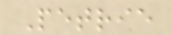Petrie
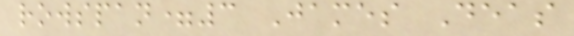rowspan=3 James Deas
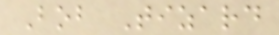Bob Tizard
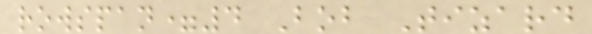rowspan=4 Bob Tizard
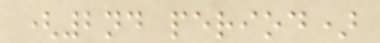(2nd period)
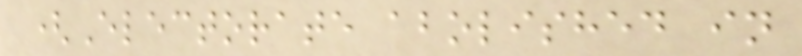(Electorate abolished in
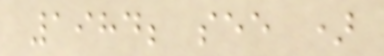1984; see )
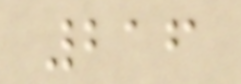216
